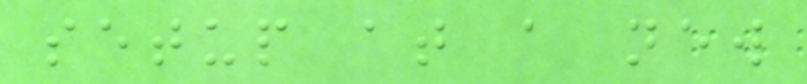setup at a new
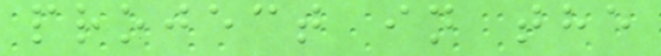project in the
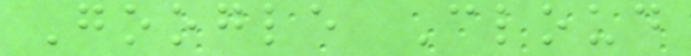Google Cloud
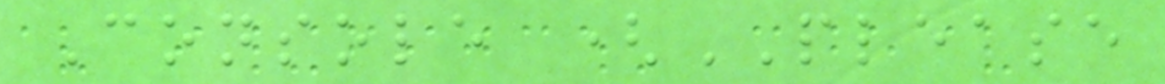Console (PLEASE
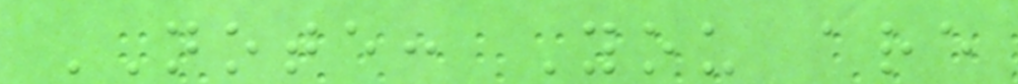NOTE: You are
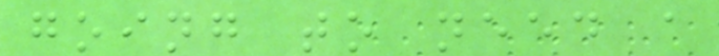going to need a
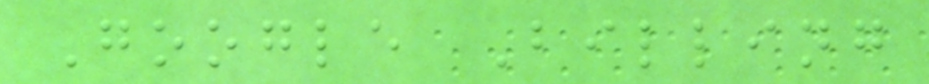Google Billing
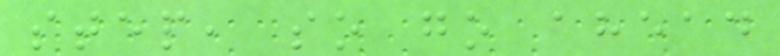step, so go ahead
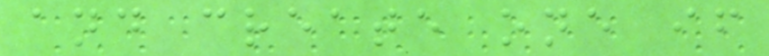and create one if
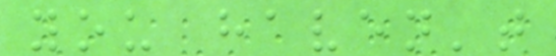you haven't
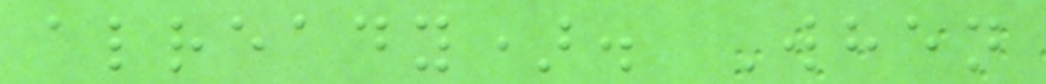already). When
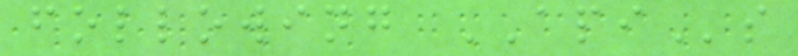following APIs
